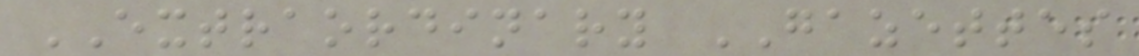EXTRAORDINARY GAZETTES
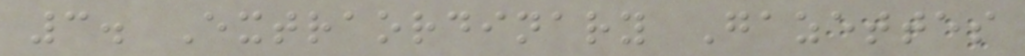3. Extraordinary Gazettes
